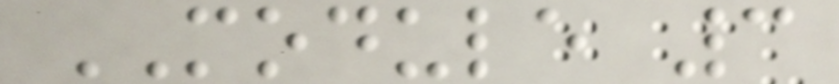MODULE 3
